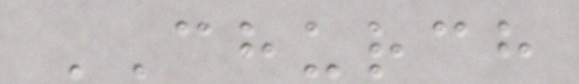CHURCH
